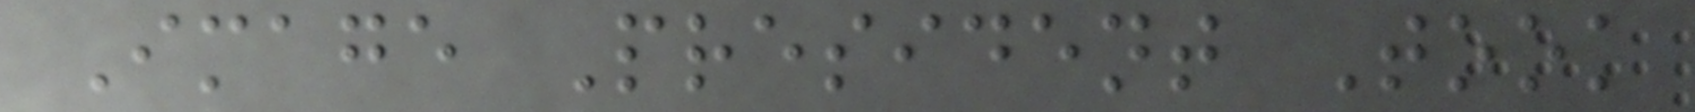Image President Took
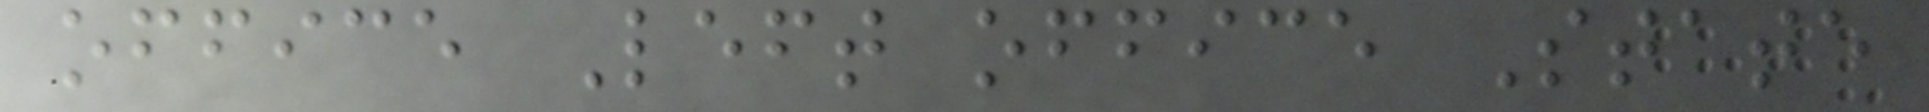office Left office State
